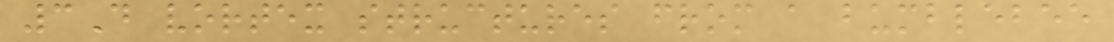3D vortex structures from a bumblebee
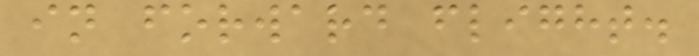in forward flight.
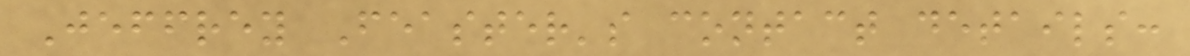Jeffrey Feaster's contact details:
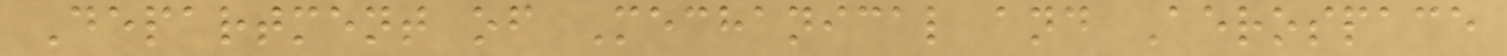Department of Mechanical and Aerospace
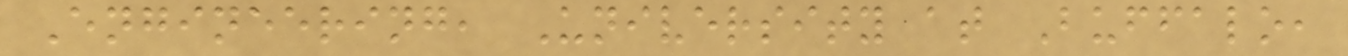Engineering, University at Buffalo,
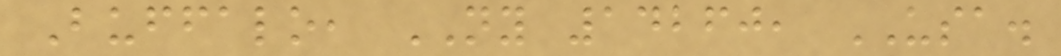Buffalo, NY 14260, USA.
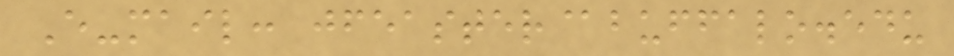E-mail: jfeaster@buffalo.edu
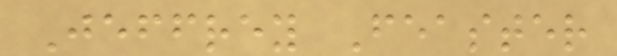Jeffrey Feaster
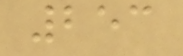253
